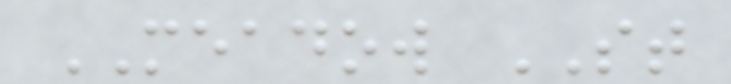MEADOW ST
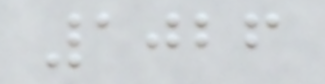1026
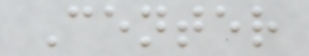Center
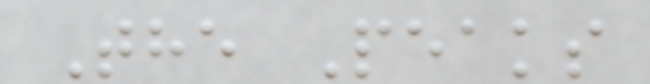The Peaks
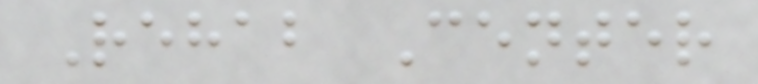Rehab Center
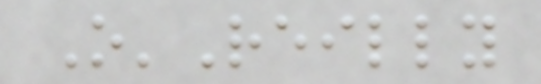O'Reilly
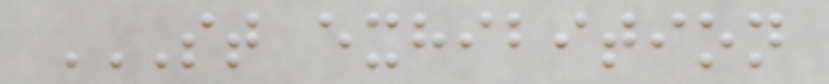ST EXHIBITION
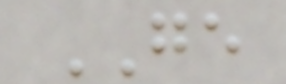GE
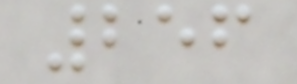256
